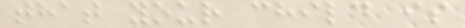that your child is
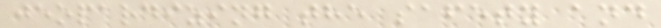jeopardizing the safety and
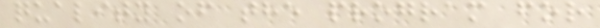quality of the program for
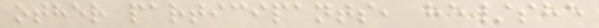other participants, he/she
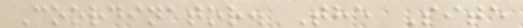Coordinator. The Site
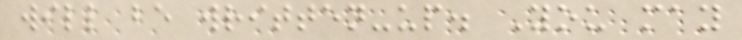will be written-up. You may
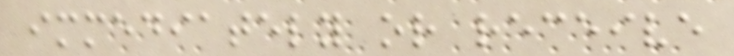immediately or receive
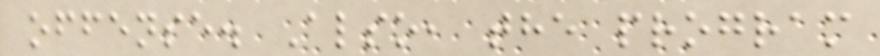offense. Also, the program
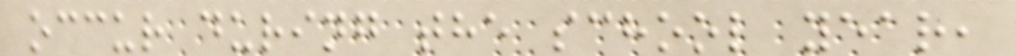occur during the school year,
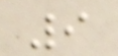9
